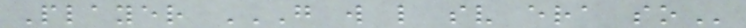Player G W L SV ERA SO
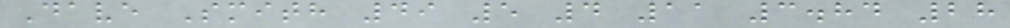Dave Smith 49 5 4 11 3.84 28
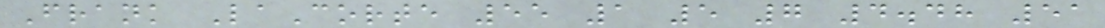Frank LaCorte 55 1 5 7 4.48 51
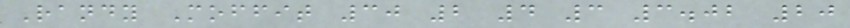Randy Moffit 30 2 4 3 3.02 20
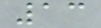13
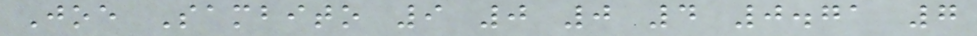Joe Sambito 9 0 0 4 0.71 7
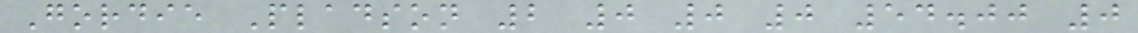Gordie Pladson 2 0 0 0 54.00 0
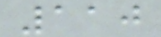110
